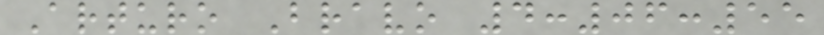Arturo Bravo 4:06:55
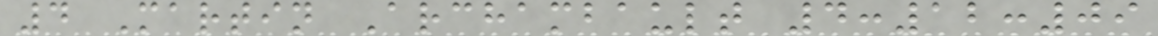4 Martin Archambault 4:12:09
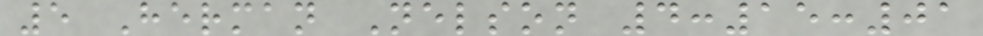5 Herman Nelson 4:15:01
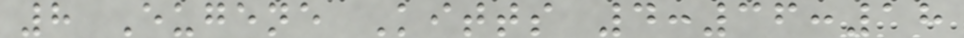8 Eugene Kitts 4:36:18
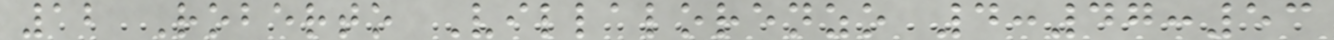12 Roberto Villalorenzo 4:47:53
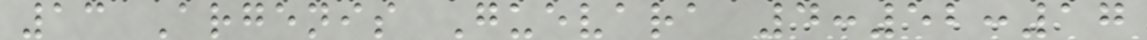13 Argenis Guevara 4:52:17
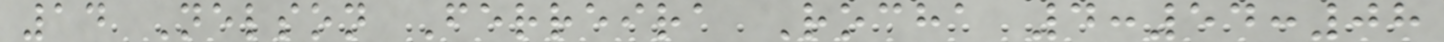14 Nelson Ferreira Rocha 4:54:08
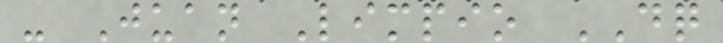- Juan Limpio DQ
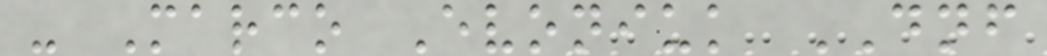- Marco Evoniuk DNF
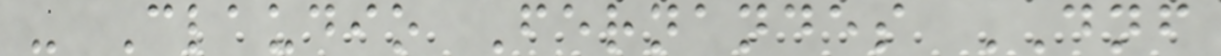- Claudio Fernandes DNF
